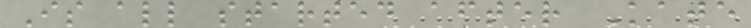Is all started after Kate
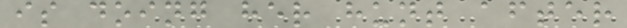is doing her hunt after
